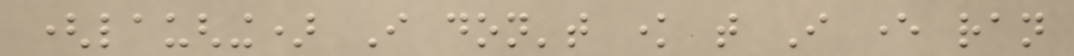(laughing) I don't know that I ever ran
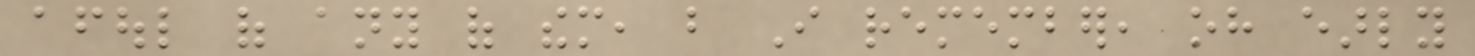afoul of any of them, but I remember, oh early
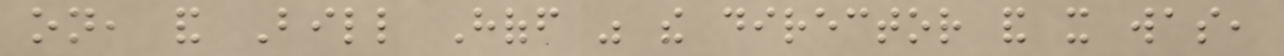on, and Bill Hoff was the director and it was,
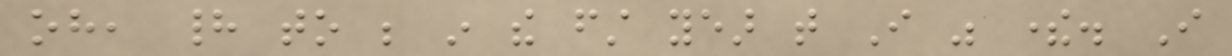oh, had to be in the first year that I was there. I
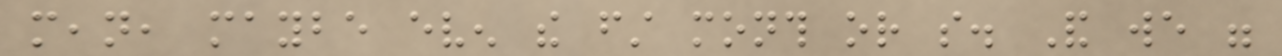mean, maybe even the first month or so. And we were
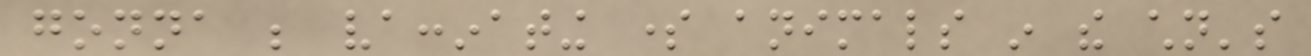gonna be vaccinating some animals in the children's
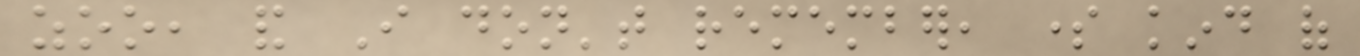zoo, and I don't remember, some kind of
